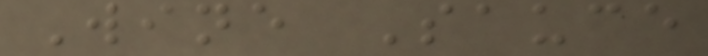Wine Sauce
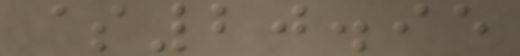$20.95
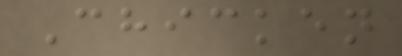Chicken
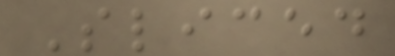Sliced
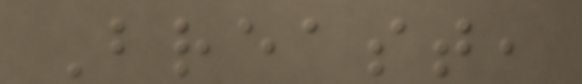Breast,
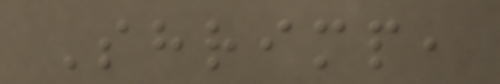Shrimp,
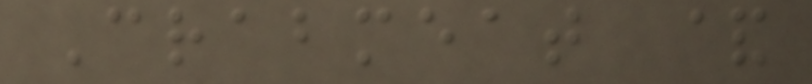Crabmeat &
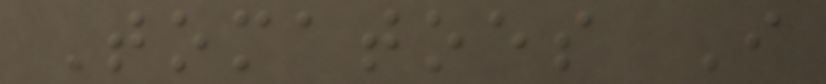Tomatoes I
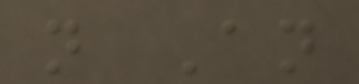n An
